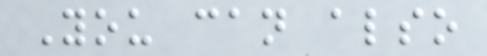You can also
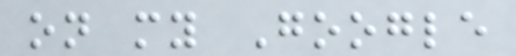on my Google
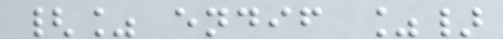{% endif %}
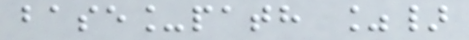base_path %}
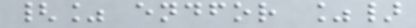{% endfor %}
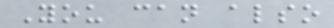You can also
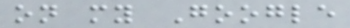on my Google
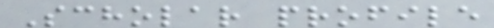Scholar profile
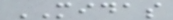MIDAS
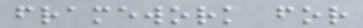framework for
